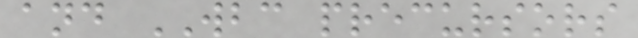and WBC precursors
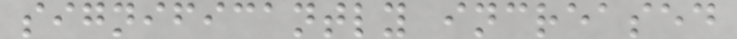significantly increased
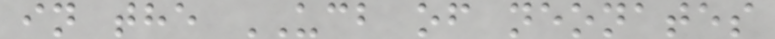in the UCB of neonates
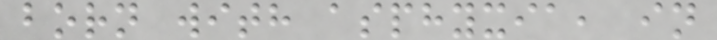born with asphyxia, in
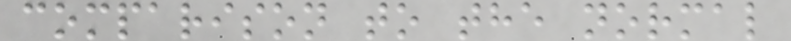comparison to the normal
